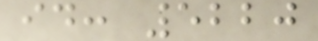id: 5220
